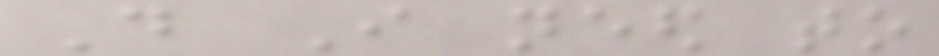Do I need to
